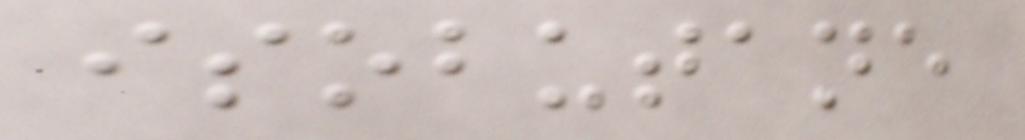isobutane
